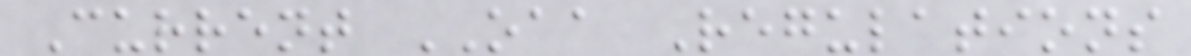Current OAA Regulations
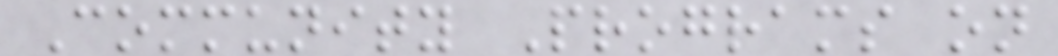Community Programs on
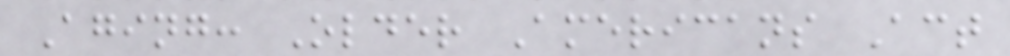Aging: Older Americans Act
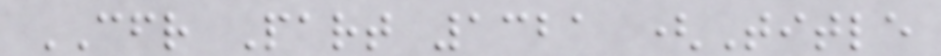CFR Part 1321 (Title
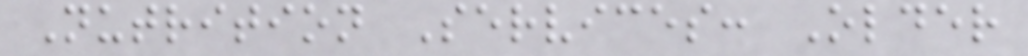Nutrition Services: Older
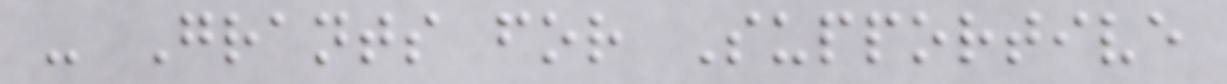- Grants for Supportive
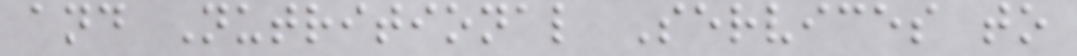and Nutritional Services to
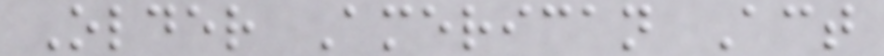Older American Act
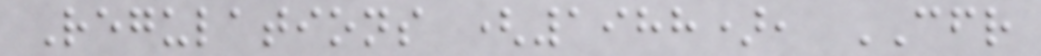Regulations (1988), CFR
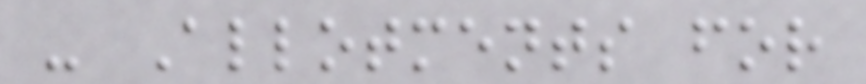- Allotments for
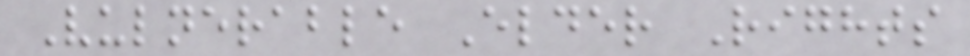Vulnerable Elder Rights
